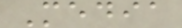Media
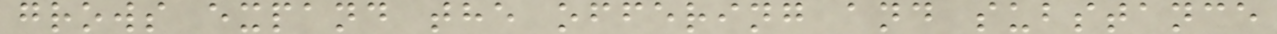grows expand the offering and substance
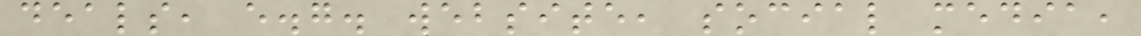deals, e.g. website, social media,
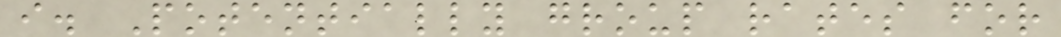i. Potentially group rates for
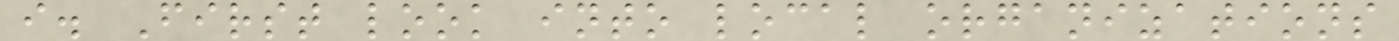i. First look into local organizations
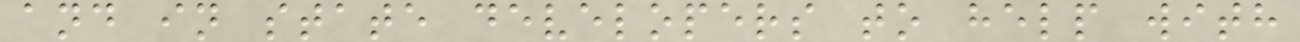and in state developers to help with
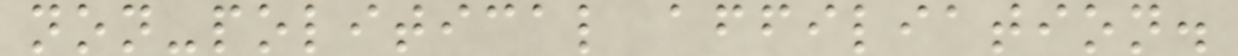non-political affiliation.
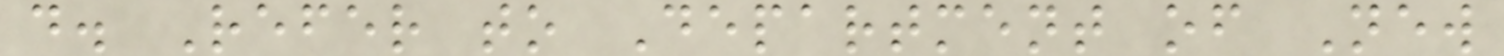d. Refer to Department of New
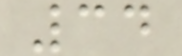34
